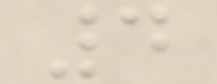4
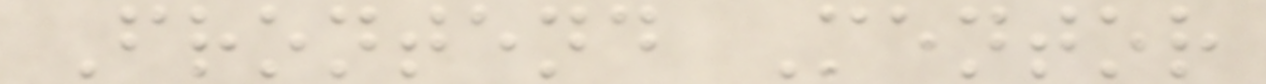Frontend Mentor
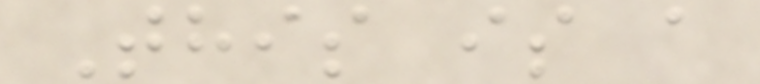This is a
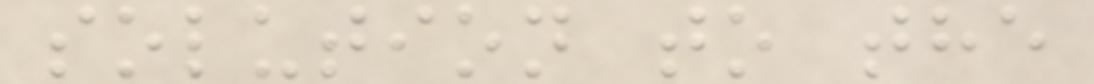solution to the
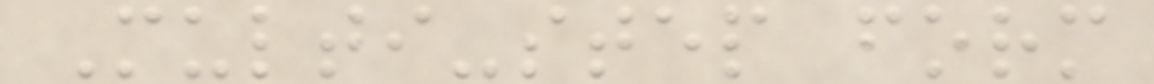Multi-step form
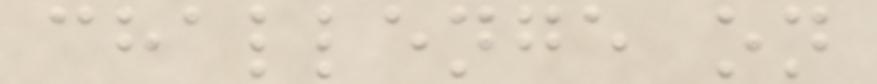challenge on
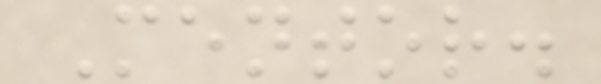Mentor.
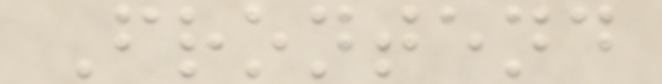Frontend
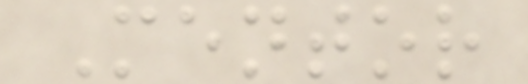Mentor
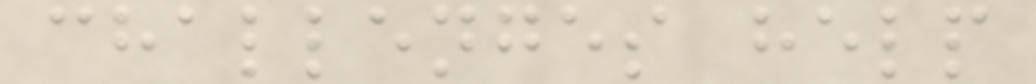challenges help
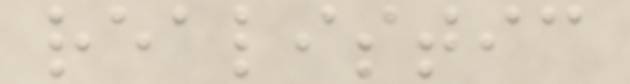realistic
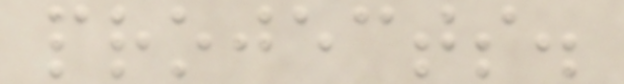projects.
